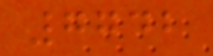7742
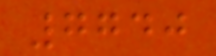7740
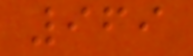969
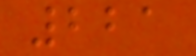221
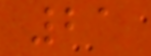21
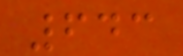643
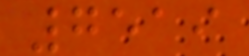7519
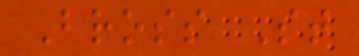Bross St
